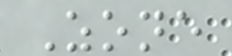Zone
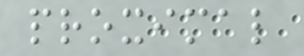proximal
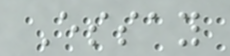Essay
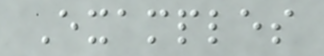Examples
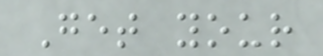Get your
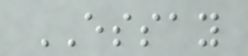ESSAY
